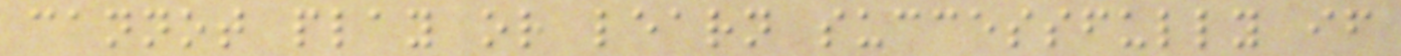cannot play or learn successfully if
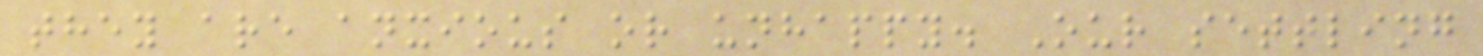they are anxious or unhappy. Our settling
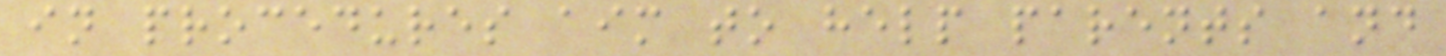in procedures aim to help parents and
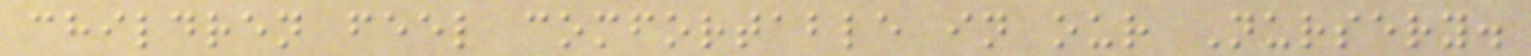children feel comfortable in our Nursery.
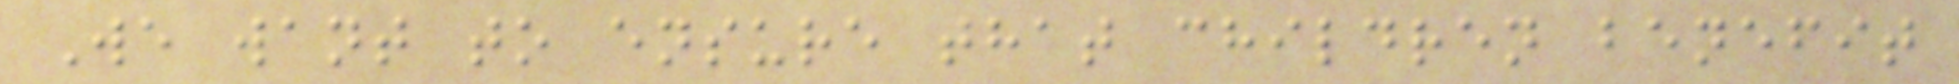We want to ensure that children benefit
